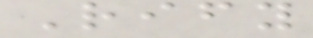Rify
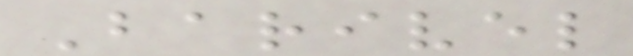Barivel
